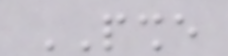PSHE
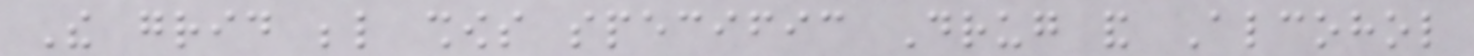The grid below shows specific Drug and Alcohol
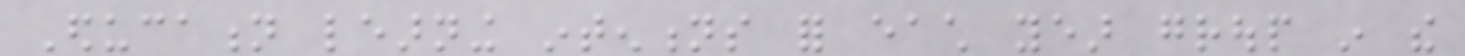Education learning intentions for each year group in the
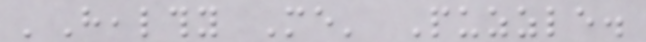'Healthy Me' Puzzle.
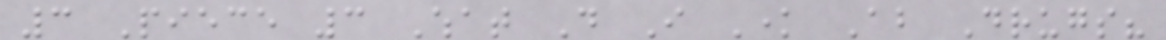3 Piece 3 What Do I Know About Drugs?
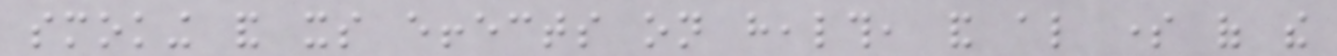smoking and its effects on health, and also some of the
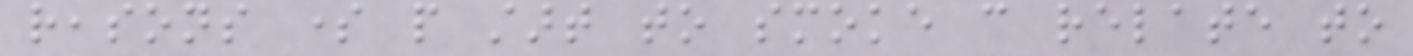reasons some people start to smoke can relate to
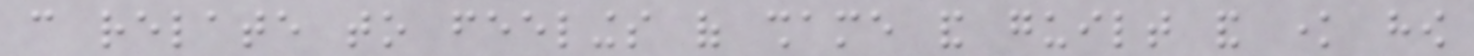can relate to feelings of shame and guilt and know how
